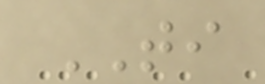TI
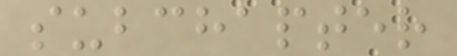subchapter
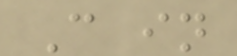C in
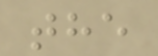the
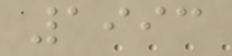1993
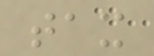tax
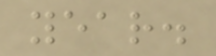year.
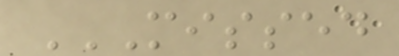MISSED
